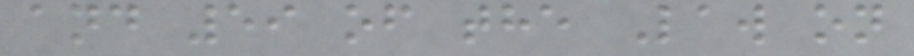and 59 of the Law on
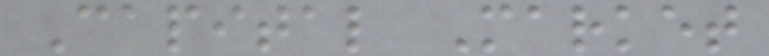Capital Market
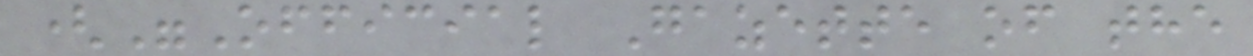("Official Gazette of the
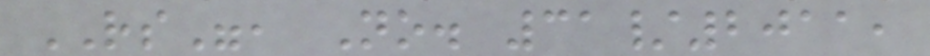RS", No. 31/2011,
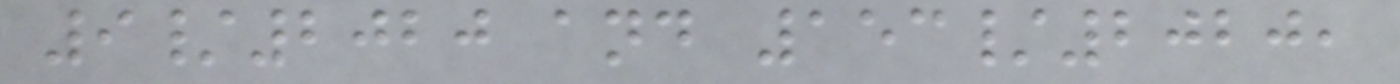9/2020 and 153/2020,
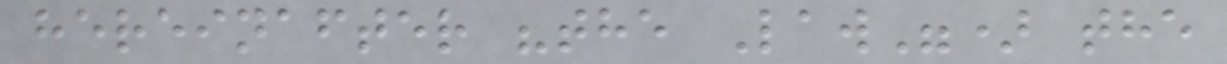hereinafter "the Law") the
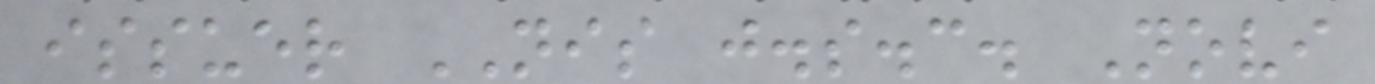issuer NIS j.s.c. Novi
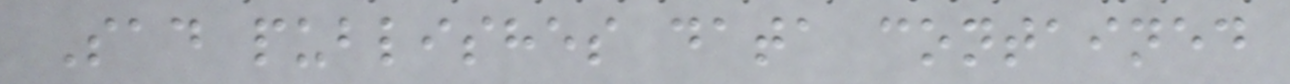Sad publishes data contained
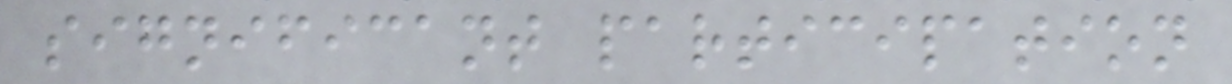significant participation
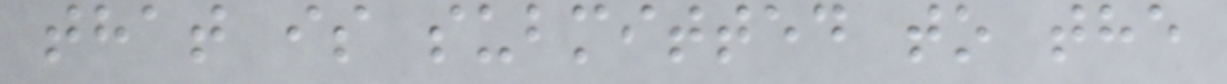that is submitted to the
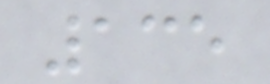135
